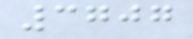3707
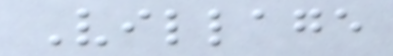Village
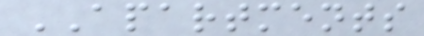APARTMENTS
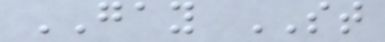GAY ST
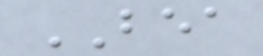BEA
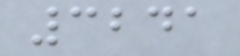3241
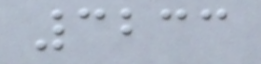3233
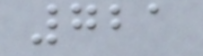721
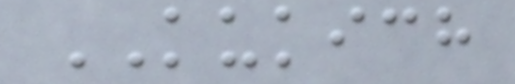KUKICH
